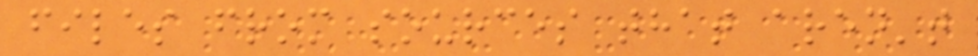files from sources that aren't
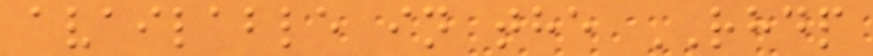available in the RHDP
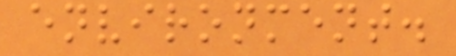environment.
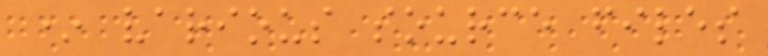* various source files
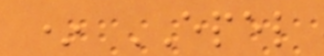* EPEL
